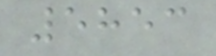5853
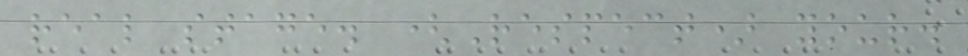real stage. (Respect) your.
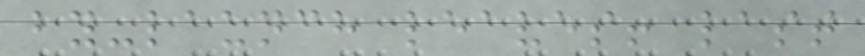by-launch leaves! last
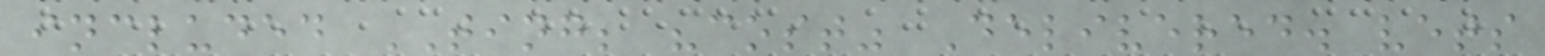included TING; "cost" Delivered. vets
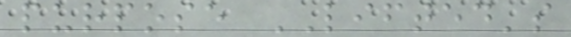purpose LIFTED's
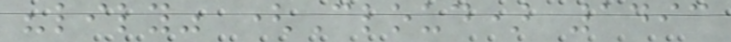"lily" (Cloud) 1493
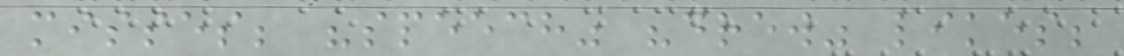misses; "speech" "drew" likes;
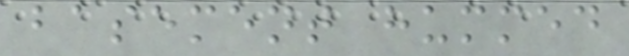basement hummed
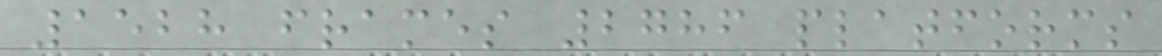1528 frames 2786 platforms
